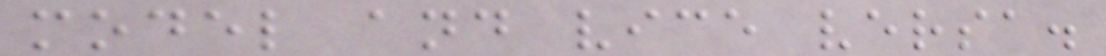model and vice versa.
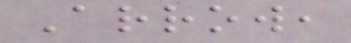Arrow,
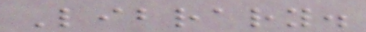Library.
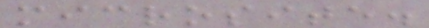microsite.
